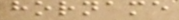horname
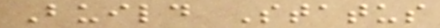Build Status
